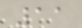11
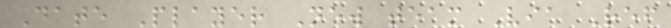Date Player New team Via Ref
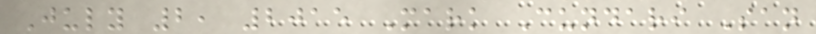July 2, 2015 Mark Cundari San
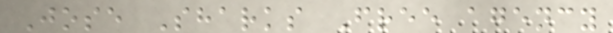Jose Sharks Free agency
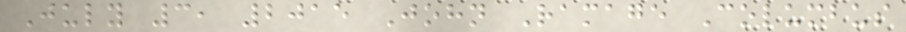July 3, 2015 John Ramage Columbus
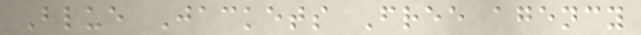Blue Jackets Free agency
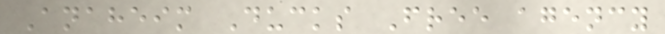Anaheim Ducks Free agency
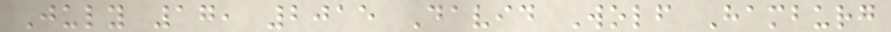July 17, 2015 David Wolf Hamburg
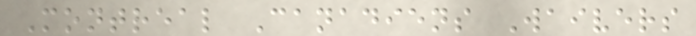Montreal Canadiens Waivers
